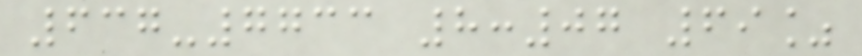637-7733 8:07 69%
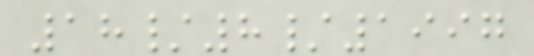18/8/1997
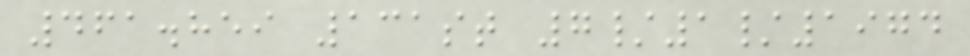461.859 131st 7/1/1974
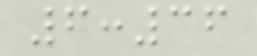6:36
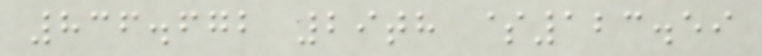836.672 29th $123.59
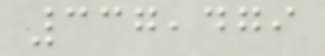337,479
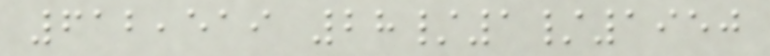612,519 28/1/1950
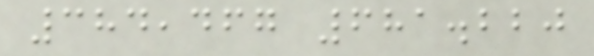384,467 681.220
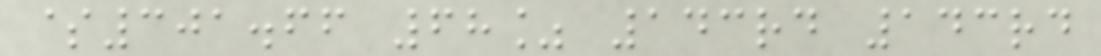$301.66 68% 143rd 143rd
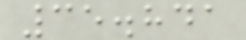35.841
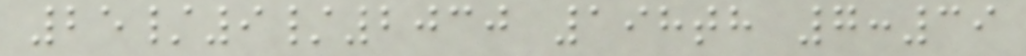25/9/2030 198th 7:39
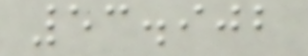53.902
